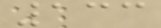133
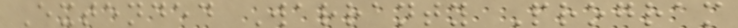Extended Warranty Program
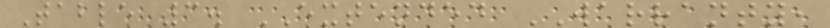Table 3. EXTENDED WARRANTY,
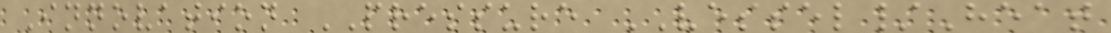Innovation PRESSURE VESSEL/Heat
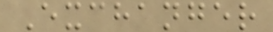Exchanger
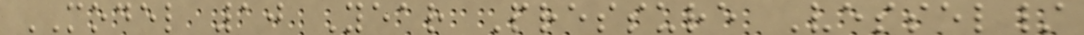MODEL 10 Year Pressure Vessel/
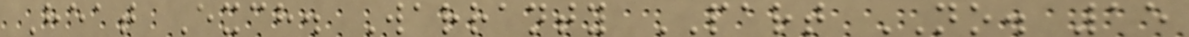Heat Exch. Warranty PART NO. 15
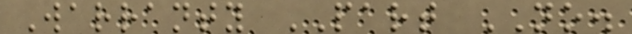Warranty PART NO.
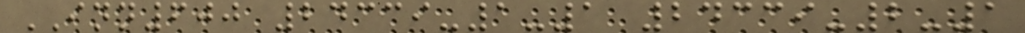INN600 24339-1-1 24339-2-1
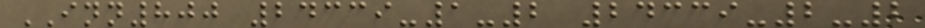INN800 24339-1-2 24339-2-2
